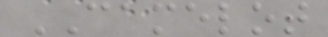CAMELOT
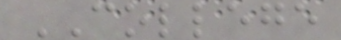COLLEGE
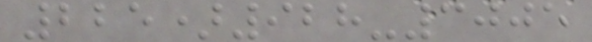225)928-3005
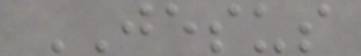JESUS
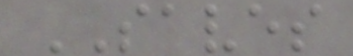SAVES
